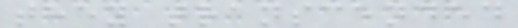they transcended
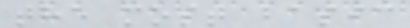the most basic
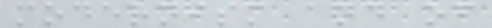modernism and of
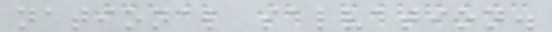national salvation.
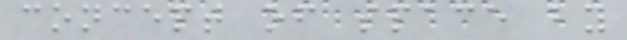concept of space by
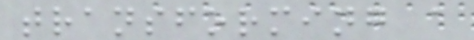transforming a
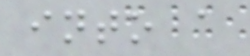into a
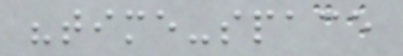"time-space
